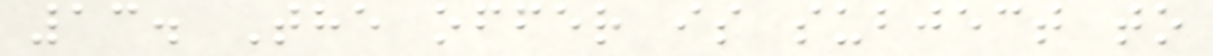13. The offer is subject to
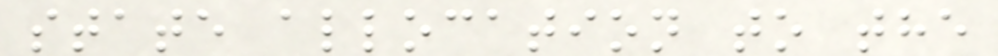state allocation to the
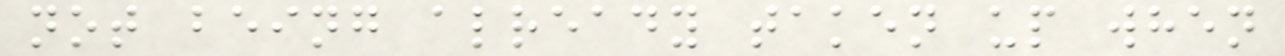not being already taken up when
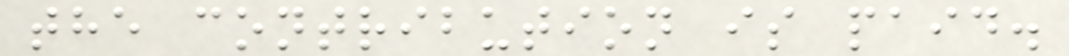the contribution is paid.
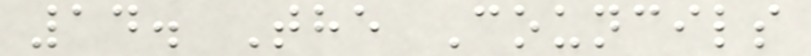14. The Councils
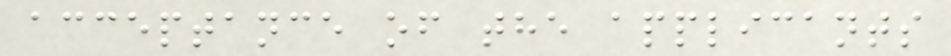acceptance of the applicants
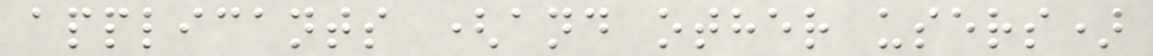applicants (and other users)
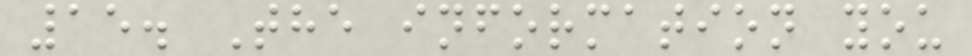15. The information you
